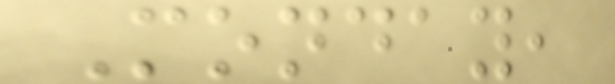Monday,
